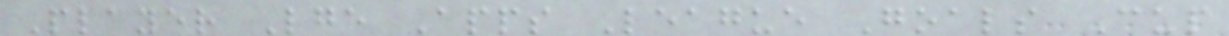Player Lge Apps League Goals Cup
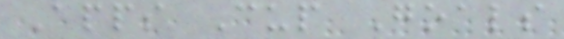Apps Cup Goals
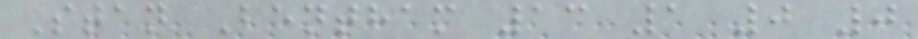Stan Bentham 13 1 0 0
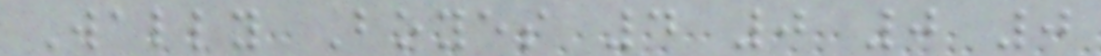Wally Boyes 4 0 0 0
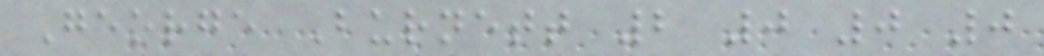George Burnett 2 0 0 0
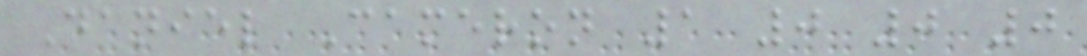Daniel Cameron 1 0 0 0
